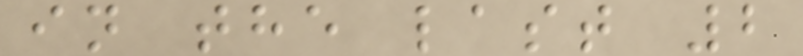in the last 2
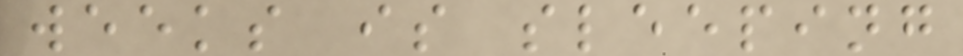weeks is sleeping
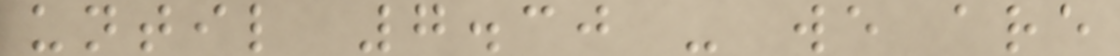until 7.30 - we are
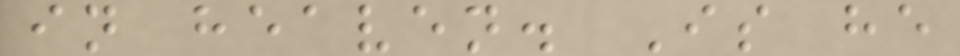in heaven. Is he
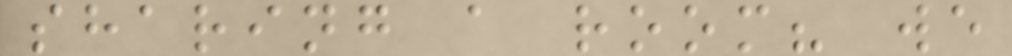sharing a room? we
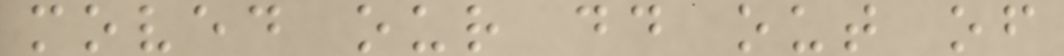moved our dd out of
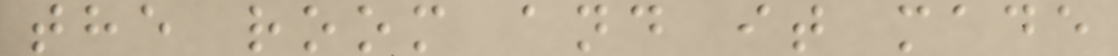the room and it made
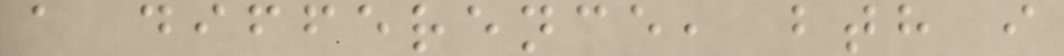a difference, bth i
